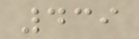439
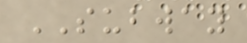SUBWAY
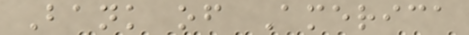Bank of America
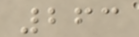263
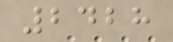2428
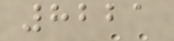8221
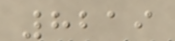8219
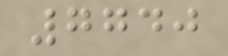7740
